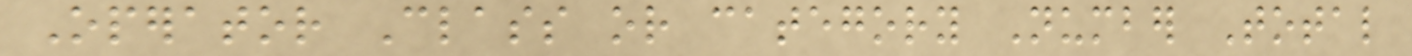Operator Class or category Number Total
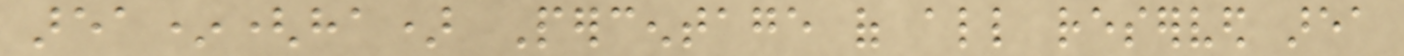area*(ha) Percentage of all reserved area
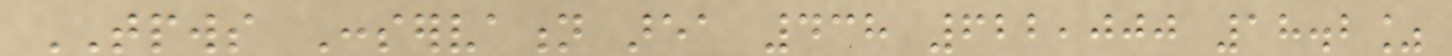TPWS Conservation area 438 622,000 18.2%
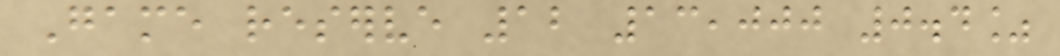Game reserve 12 13,000 0.4%
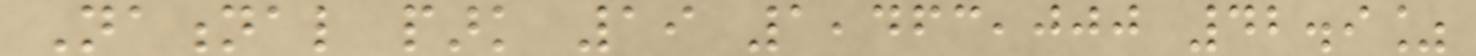National park 19 1,463,000 42.9%
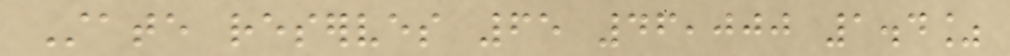State reserves 65 46,000 1.4%
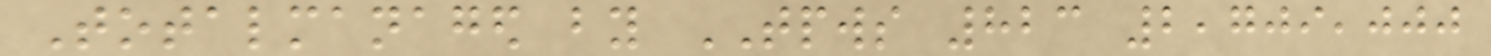Totalmanaged by TPWS 823 2,709,000
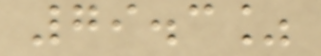79.3%
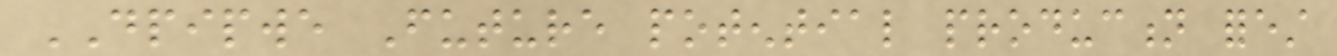DPIPWE Future potential production forest
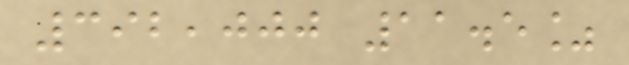392,000 11.5%
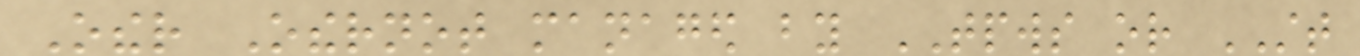Other Othernot managed by TPWS or STT
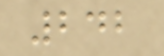242
